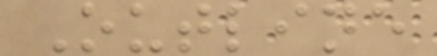Outline
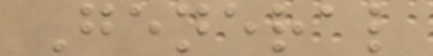General
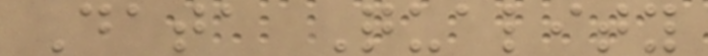Data Quality
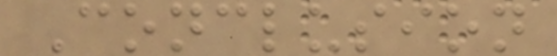Conclusion
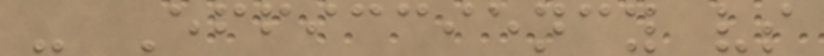- Efficciency vs
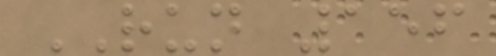RUN 156
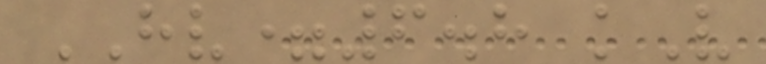HV=6.8 kV
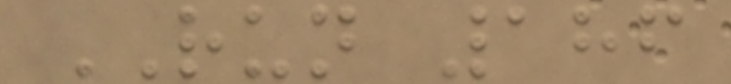RUN 186
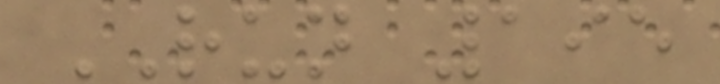RUN 195
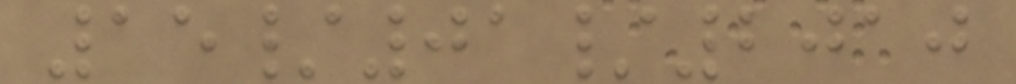15/01/2010
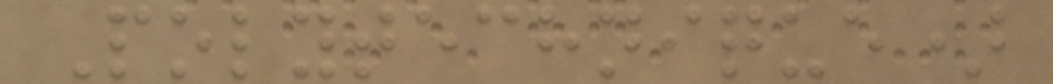Polytechnique)
